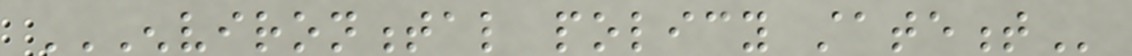ENVIRONMENTAL POLICY STATEMENT
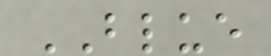BLUE
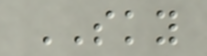SKY
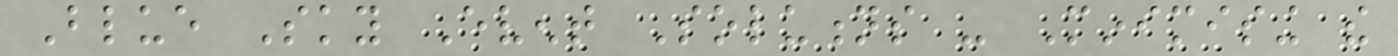Blue Sky Event Solutions - Minimising the
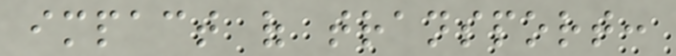impact of transport:
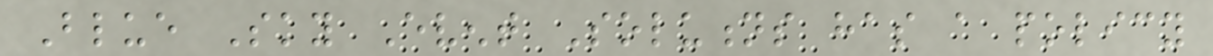Blue Sky Event Solutions has a policy
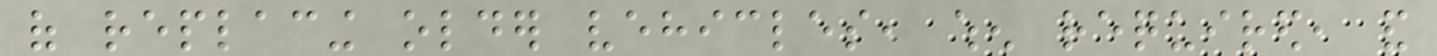of replacing older vehicles, when required, and
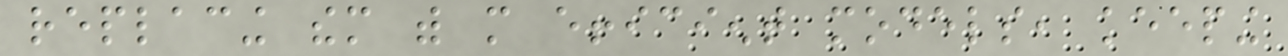replacing them with more efficient models, keeping
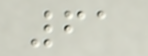61
